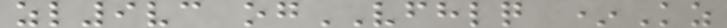zl9vc ogVFHLQ *Kz
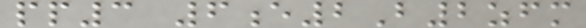pp3 6e2B2zfm
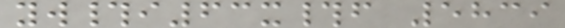yw#i63x#f 5839
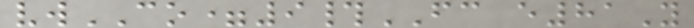vwCO=9#FC e81Y
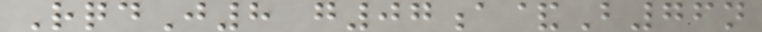RqdJ8 g07a&B76n
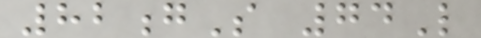82gS 74L
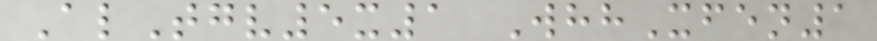AlTgv5x1 WhhXfen1
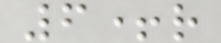6+r
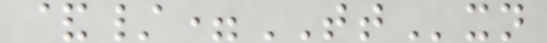&/=TTxn
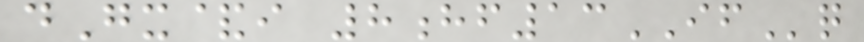dGx&i 8hf13IFq
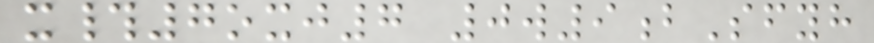x#7oxj7 0w9bSfyh
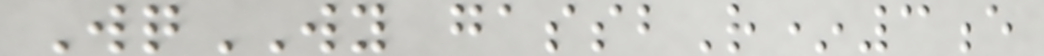WqWY gassbR*3e
